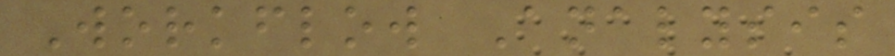Workflow Analysis
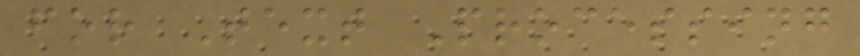for Text Processing
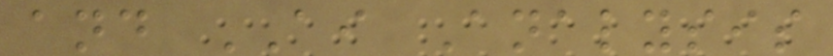and AI Analysis
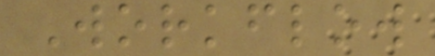Workflow
